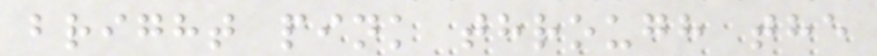bright pink through the
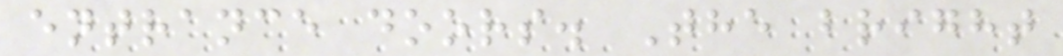entrance doors. The bright
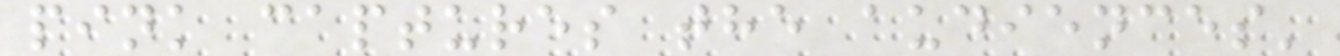pink captures the audiences'
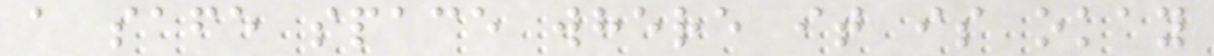a safe space where it is okay
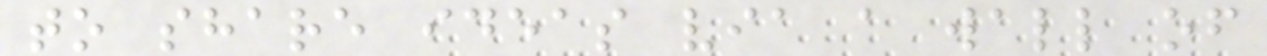to share ideas via a wall of
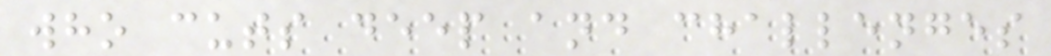who cuts deep and challenges
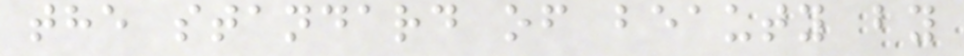the standard of beauty by
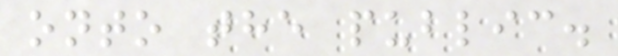onto the public.
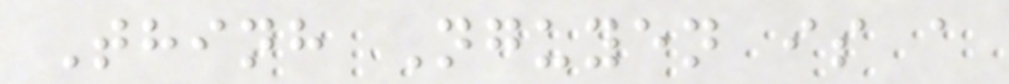Thinh Nguyen is a
